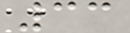33
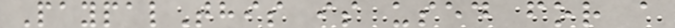PaypalThis is used for a
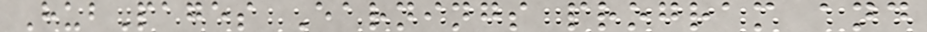HubPages Earnings program and
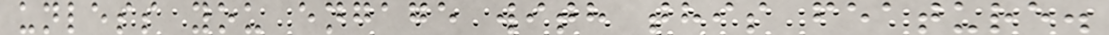unless you engage with this feature.
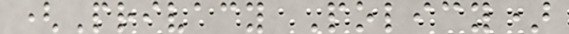(Privacy Policy)
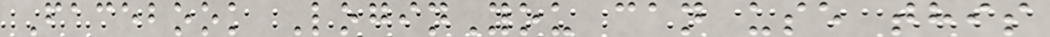Facebook LoginYou can use this
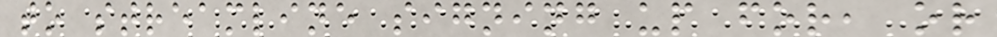to streamline signing up for, or
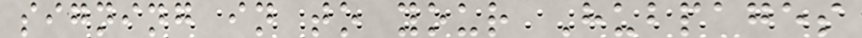signing in to your Hubpages
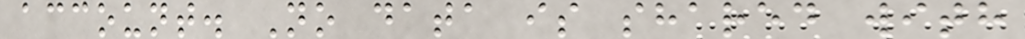account. No data is shared with
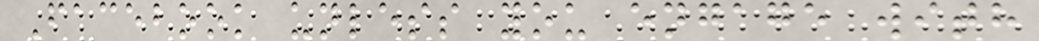Facebook unless you engage with
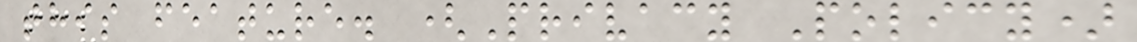this feature. (Privacy Policy)
